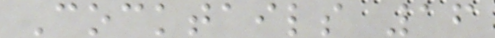Cocktails 16
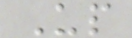Up
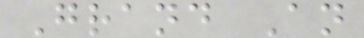Grand An
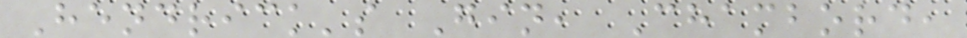Hendrick's Gin, Chambord,
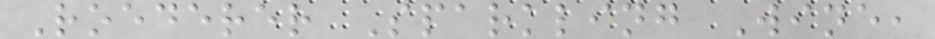Roederer Sparkling Wine,
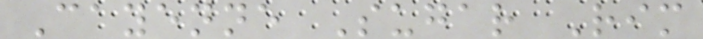Cayenne Sugar Rim
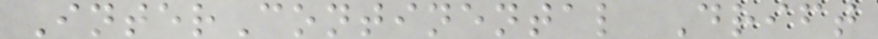InterContinental Drift
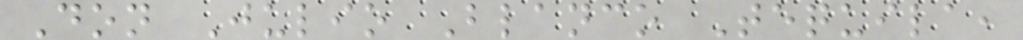Don Julio Blanco Tequila,
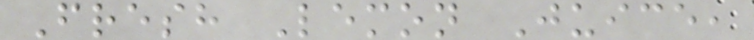Fresh Lemon Juice,
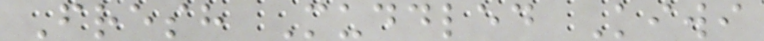Fresh Muddled Kiwi
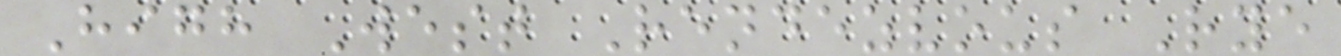High West Rendezvous Rye
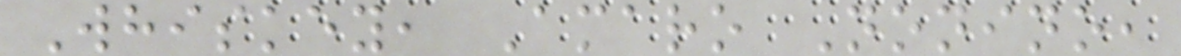Whiskey, Amaro Nonino,
